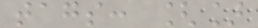tags: []
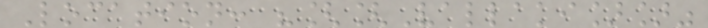Location: "[[Vallaki]]"
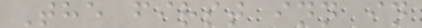The first inn in
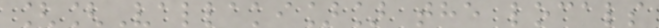[[Vallaki]] the locals
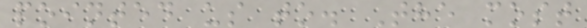pointed us to. The most
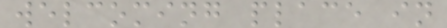welcoming place in
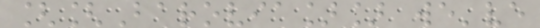[[Barovia]] we've
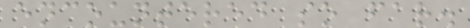encountered so far.
